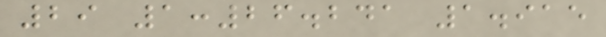29 1:26.241 1.915
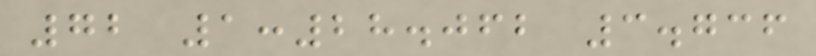72 1:28.062 3.736
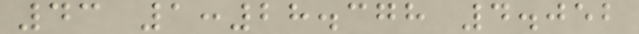43 1:28.378 4.052
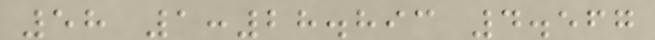58 1:28.893 4.567
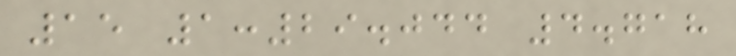15 1:29.044 4.718
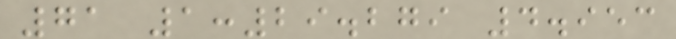71 1:29.279 4.953
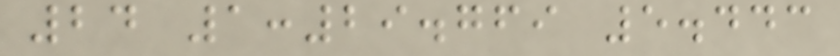24 1:29.769 5.443
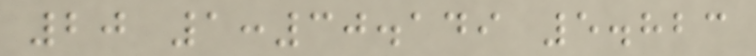20 1:30.149 5.823
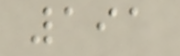191
